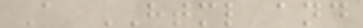A HTML and
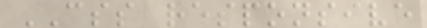CSS responsive
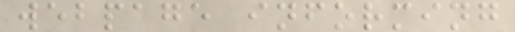webpage informing
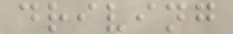driving
